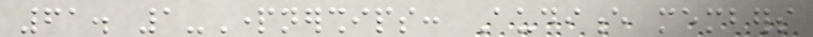61. 1-Partnerships: Audience members
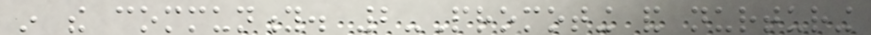in the community. 2-Promoting and nurturing
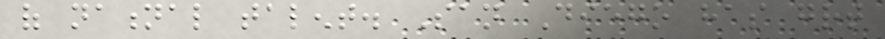of national talent. San Diego has great
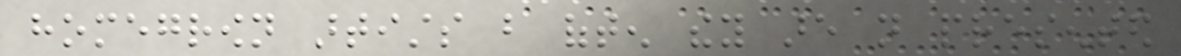homegrown artists but often they are not presented
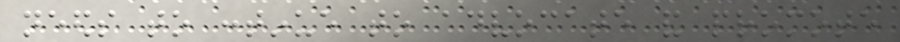needs to continue to advocate and promote
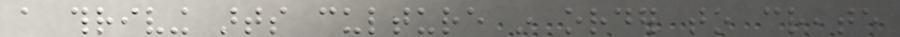a thriving arts culture in order to create
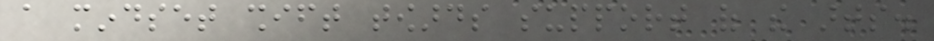a mindset shift towards support of the arts.
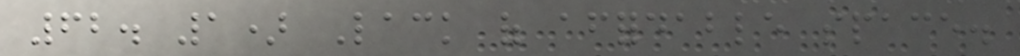62. 1) Lack of affordable space.
